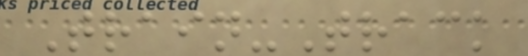Train-Track
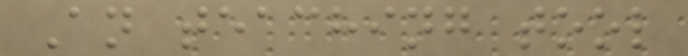An teaching tool
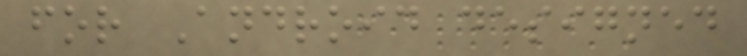for Android designed
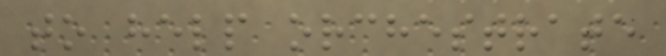to help orchestrate
